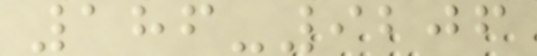186-9206
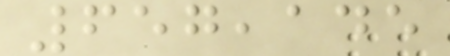657,145
